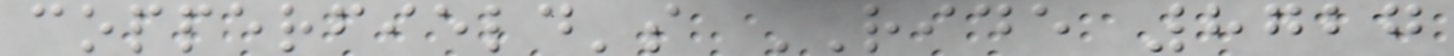copperfield's RIDE 8727
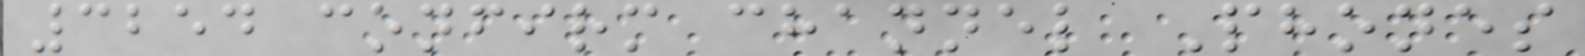3254 confirm channel Phones
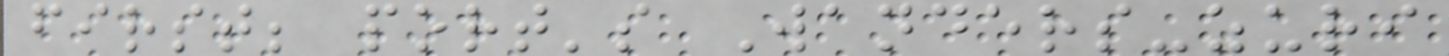first; port's Wanders-zuri
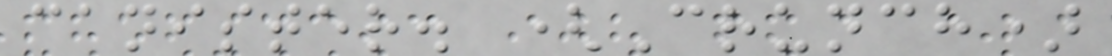canister. (Crunch)
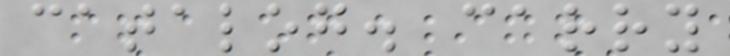catalog. carry
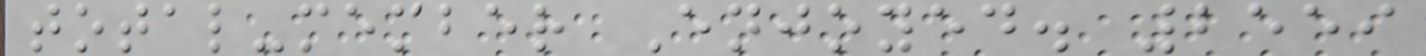total-member Enjoyed. 2559
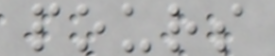pours
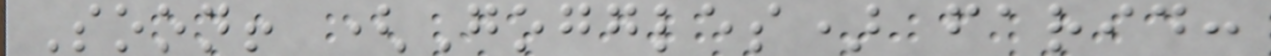Soon! (Goggles) farid:
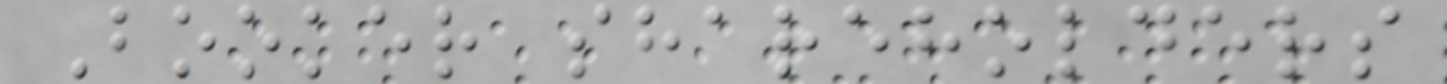Booker shareholders
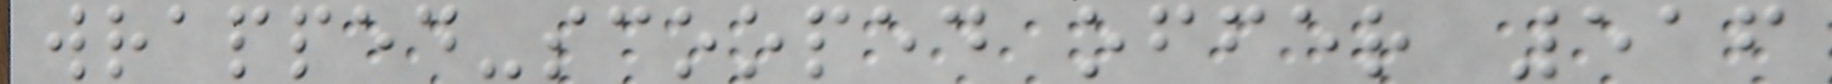wrapped-scooped offer 516
